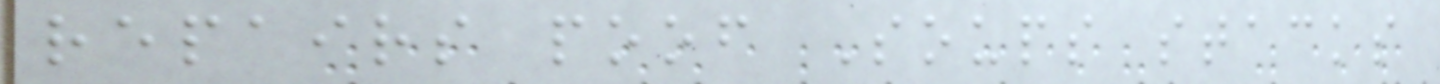repairs poof Soups stacks
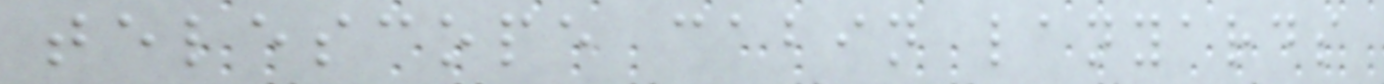telescope cabin lanyards
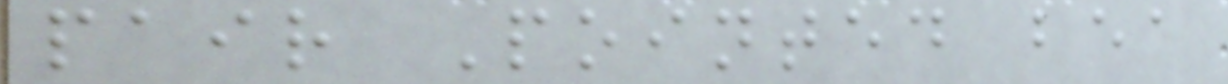pair Pointed bea
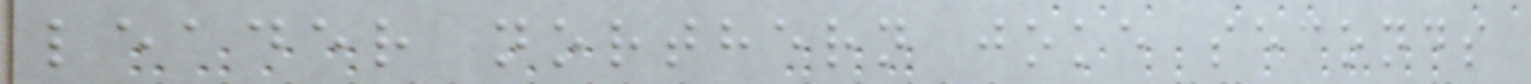leader northern joke seconds
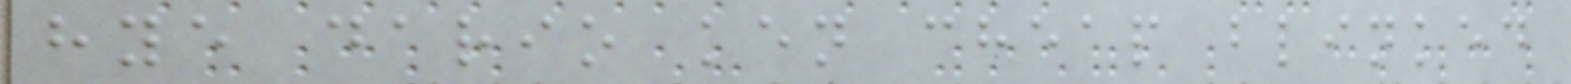hye dario ken cheap blinked
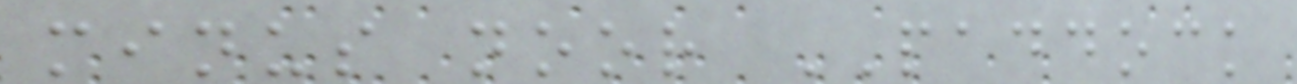minus noor PADDOCK
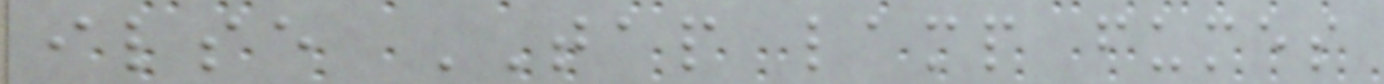ilse TAP lamp fumes
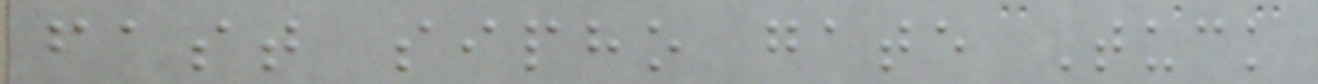fast sipho gate Tuck
